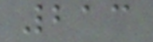213
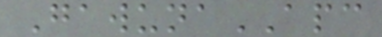GawunaAPC
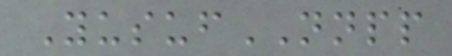YusufNNPP
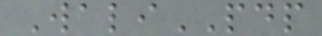WaliPDP
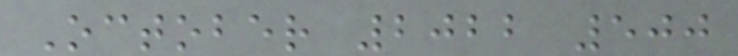October 2022 500
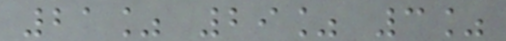21% 29% 3%
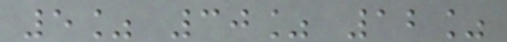5% 30% 12%
